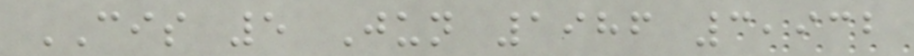CIS 5 Jun 1986 3,932
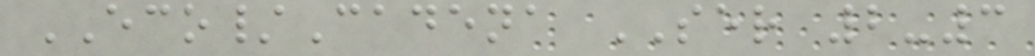ECO/Cadena SER 2-3
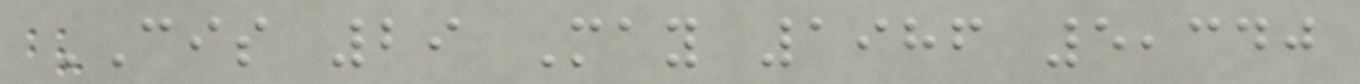CIS 29 May 1986 5,340
